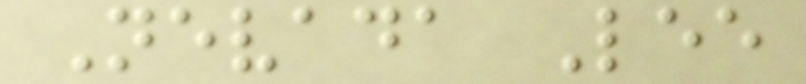Nevada Lee
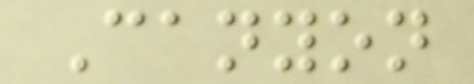Canyon
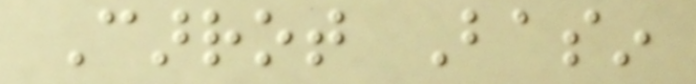Carrot Basin
